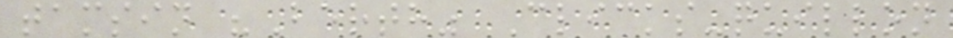tamsin "Berth" Clicks-quillon
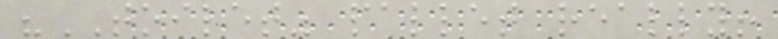"TOILET" pallet really!
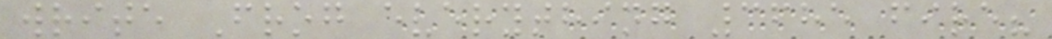write Frog everything 3685 fire?
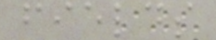fields
